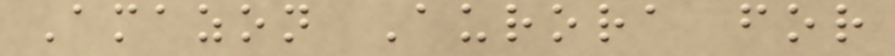Amazon Aurora for
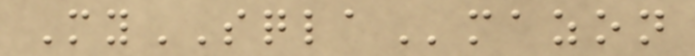MySQLAmazon
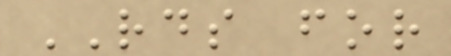RDS for
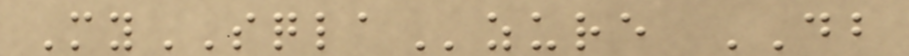MySQLAzure DB
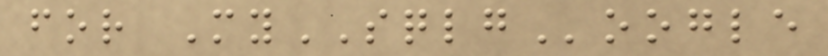for MySQLGoogle
